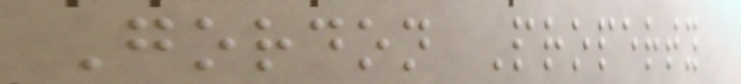Gordon Property
